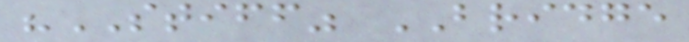"STIFF" BRIDGE
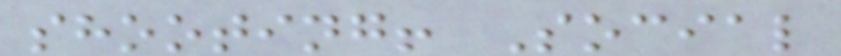shooting! Social
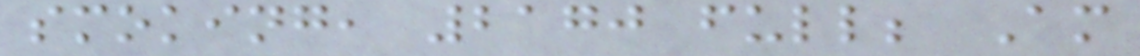smoking, 2170 full; Am
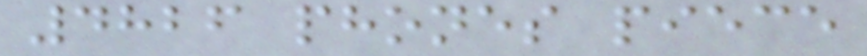4826 phones piece
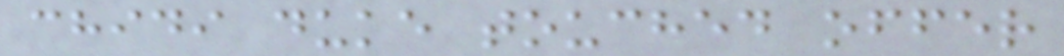chidi duke touched offer
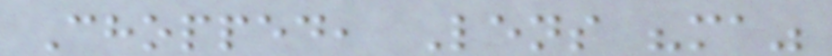Chopped, Lens "ma"
